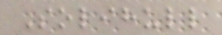Solihull
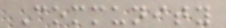Community
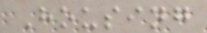Housing
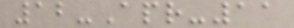12-Apr-11
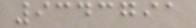9343791
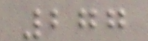277
